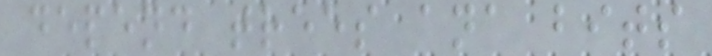depend trees ana bits
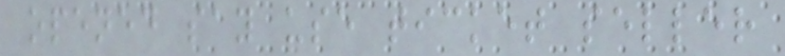opened say use ticket seller
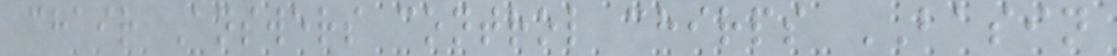chair Answers control chirps BASIN
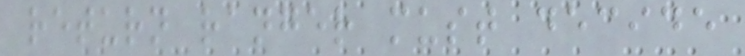return ranger must decide
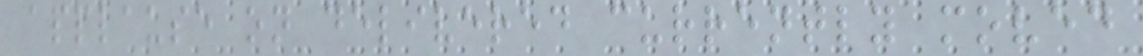applause on delivered currently moved
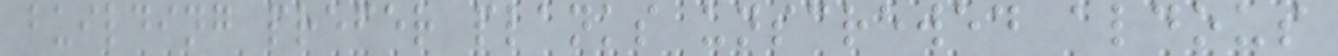building prefer planks unscrewed aldous
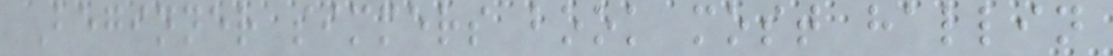Beginner simmers book most hallin
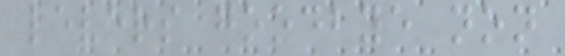levers goodbye non
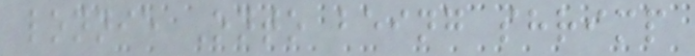lonnie Onto being shrimp
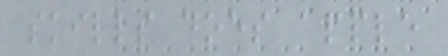skills does apple
